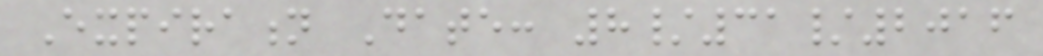Expiration Date: 8/31/2016
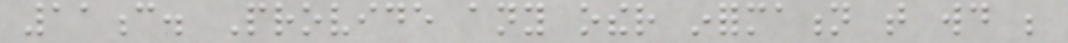11c. Provide any other information that would be
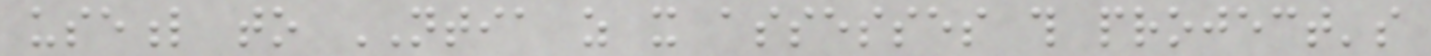useful to NTIA as it assesses this project's
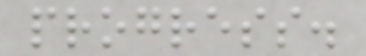progress.
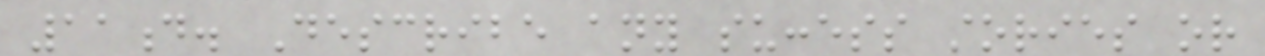11d. Describe any success stories or
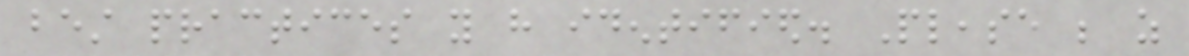best practices you have identified. Please be as
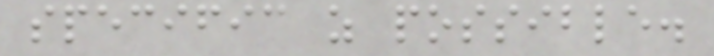specific as possible.
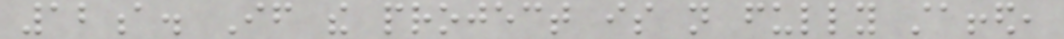12a. If the project is not fully staffed,
